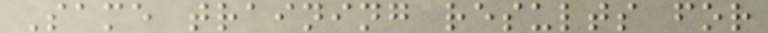Same training results for
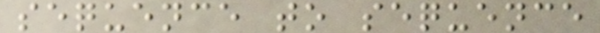sequence to sequence
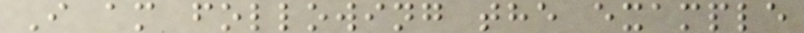I am following the example
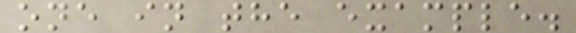one in the example.
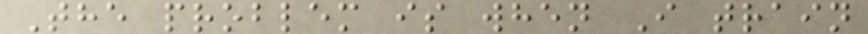The problem is when I train
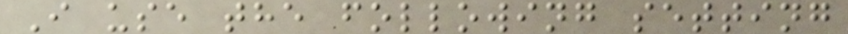I use the following setting
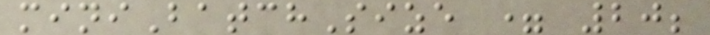miniBatchSize = 20;
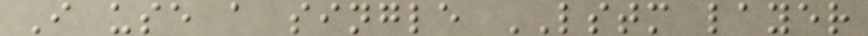I use a single LSTM layer
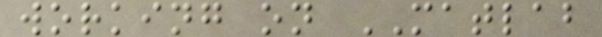working on MATLAB
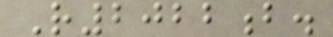R2022b.
